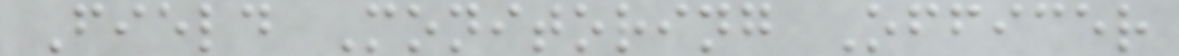Field Monitoring Officer
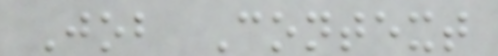Job Context
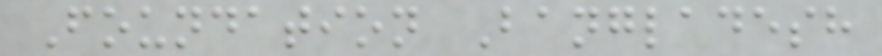Foundation Bangladesh
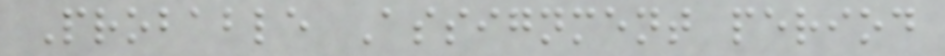Probable Assignment period
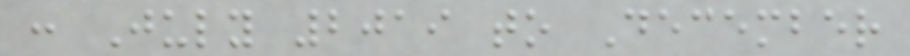: July 2019 to December
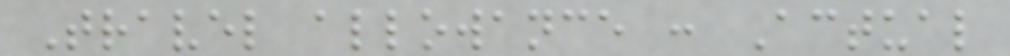Travel allowance : Actual
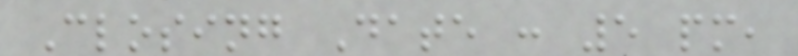Closing Date : 5 pm,
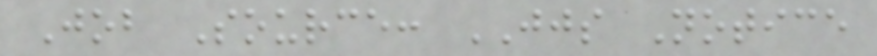Job Source: JJS Notice
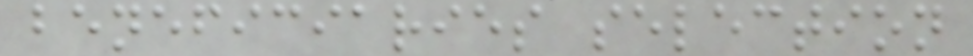beneficiaries selection
